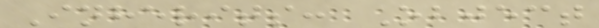Inherits: Object
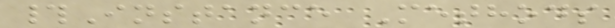#Instance Methods
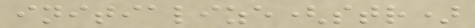initialize(str)
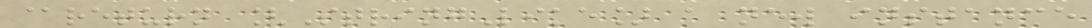@return [StringLike] a new instance
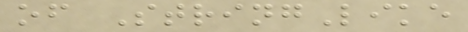of StringLike
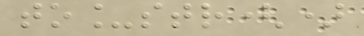to_str()
